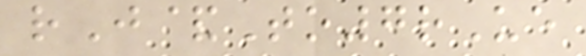rJ&To7rUe
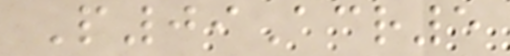P09Acr5
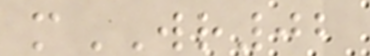mWR02
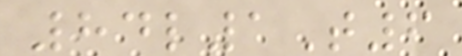84l1T6
